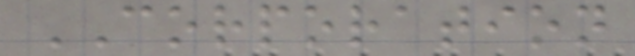CORPORATION
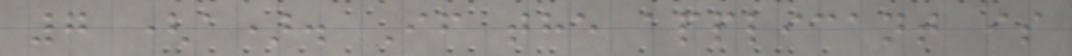7 (a). If the applicant is
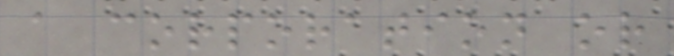a corporation or
